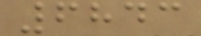6843
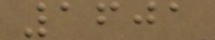1601
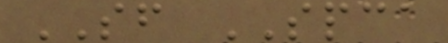SF SPCA
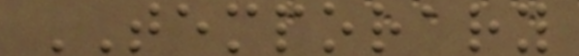TEMPORARY
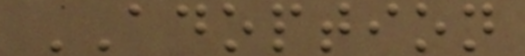ADOPTION
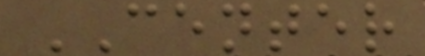CENTER
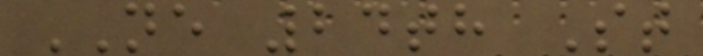NE 24th St
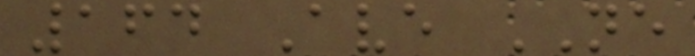164 Ave NE
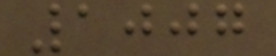1007
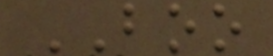BOO
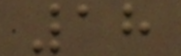18
